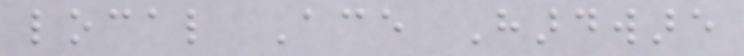local Ace Hardware
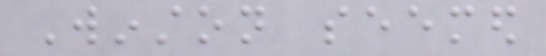Winston seemed
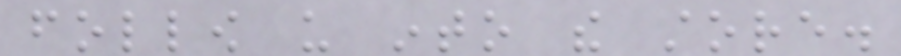follow us into the store.
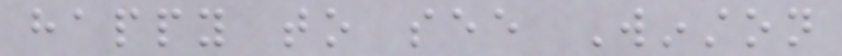happy to see Winston
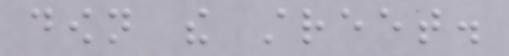down the street.
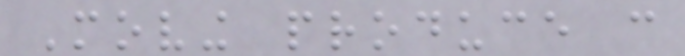Moving produce can
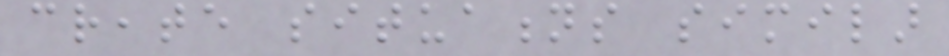create situations similar
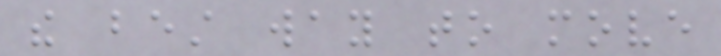the best way to move
